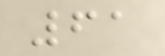61
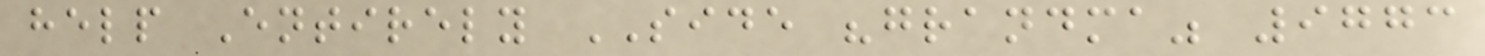help Entirely SIDE "grandma" 9773
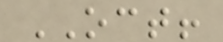OCT!
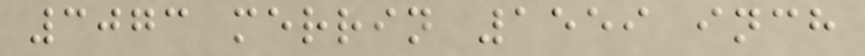3073 merrin 1559 inch
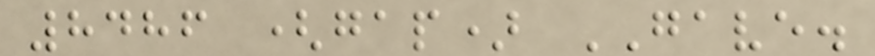8486 (gap) GAVE.
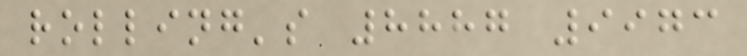rolling's 8887 9973
